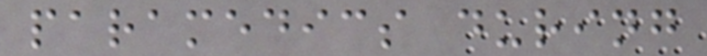paramedics during
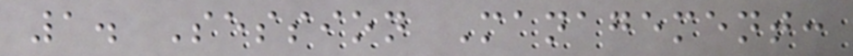1. Session Management:
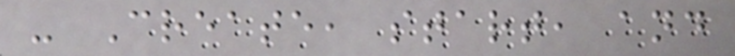- Create, start, and
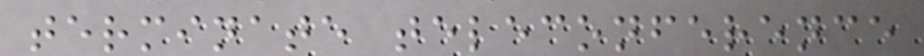terminate teleconference
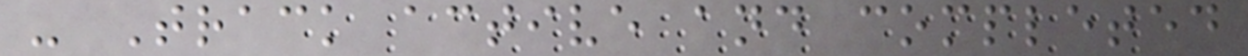- Track active and completed
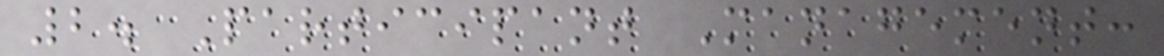2. Participant Management:
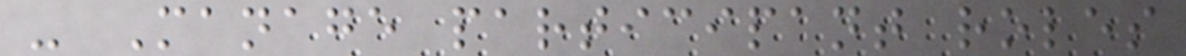- Manage participant roles
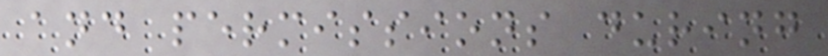and permissions during
